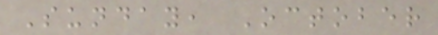Sunday, October
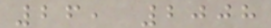26, 2008
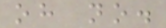oh no.
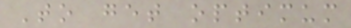To get optimum
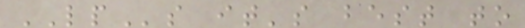LPs it's best to
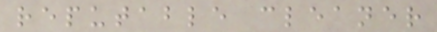reputable cleaner
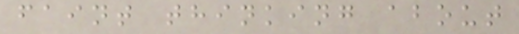faint thinking about
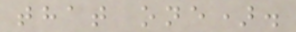that one).
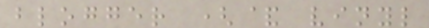blogger (& vinyl
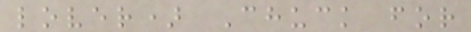lover) Chuck for
